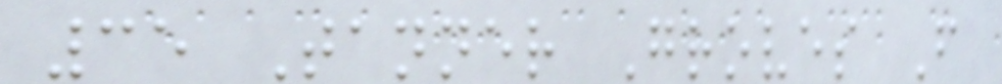35 Tanner Groves F
